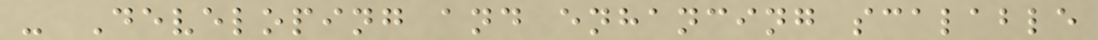- Developing and enhancing scalable
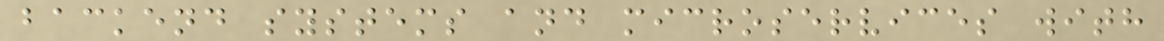backend systems and microservices with
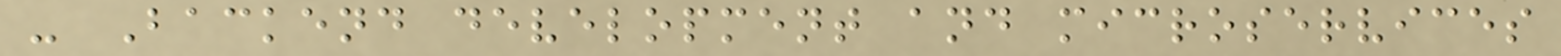- Backend development and microservices
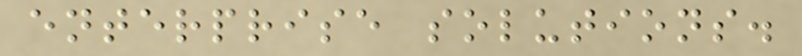enterprise solutions.
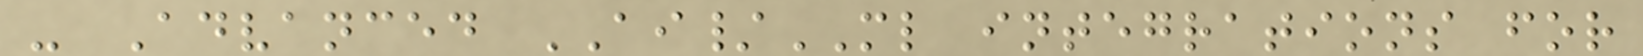- Advanced AI/ML integrations for
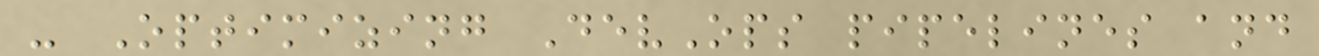- Optimizing DevOps pipelines and
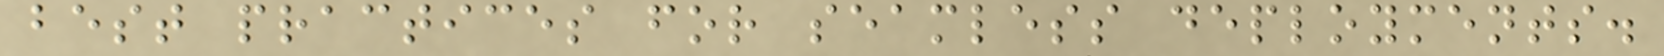best practices for seamless deployments.
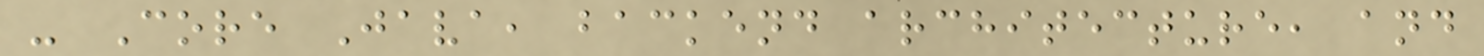- Core Java, backend architecture, and
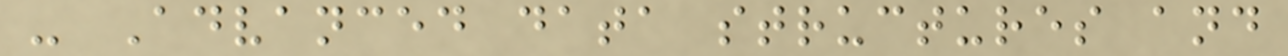- Advanced data structures and
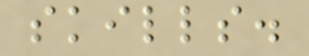skills.
